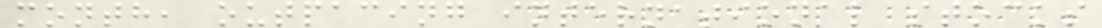month, outpacing international stocks
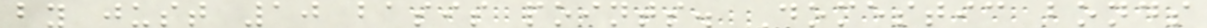by just 10 basis points. Domestic bonds
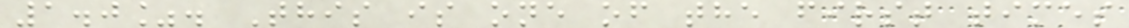1.0%. This is one of the first times
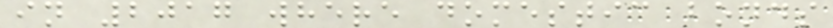in 2017 where domestic bonds
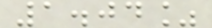1.04%
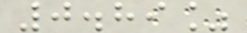0.89%
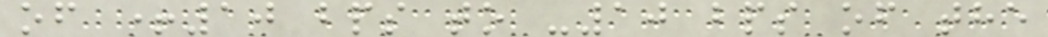of +10 bps to -10 bps of the
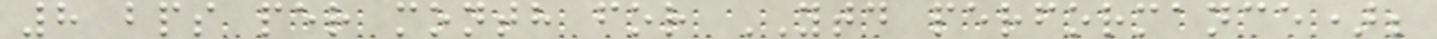8 bps per month for YTD performance);
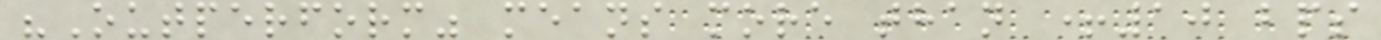"Outperform" means more than +10 bps
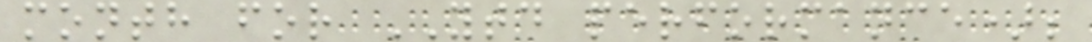month for YTD performance);
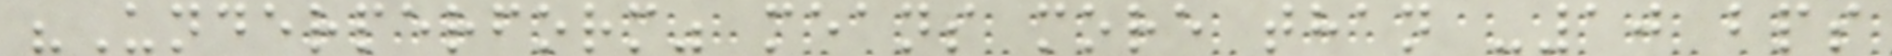"Underperform" means more than -10 bps
